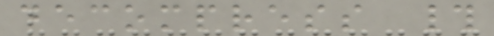decompress #
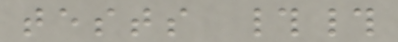tests ##
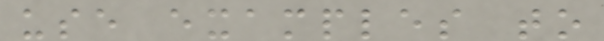use examples to
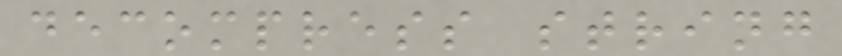decompress string
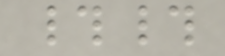##
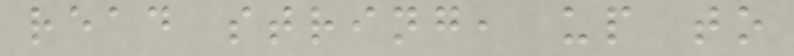read string, up to
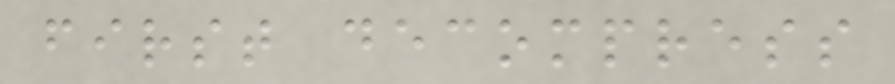first decompress
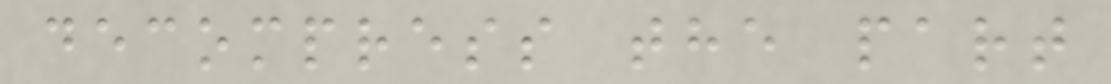decompress the part
